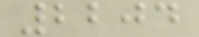2204
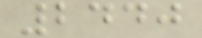2440
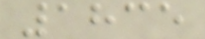1835
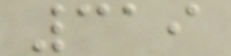319
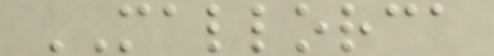MALLORCA
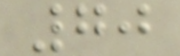70
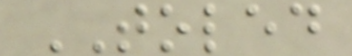TOLED
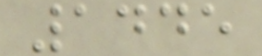1445
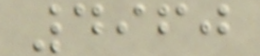4960
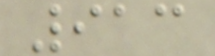913
